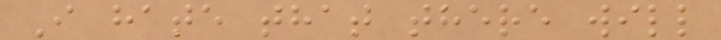I hate that there will
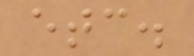etc.
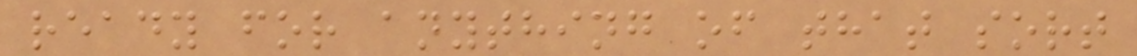ready for anything of that sort
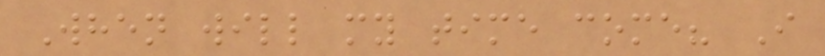When will my time come? I
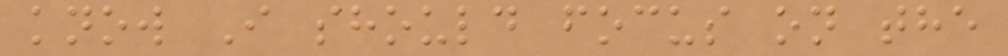know I should focus on the
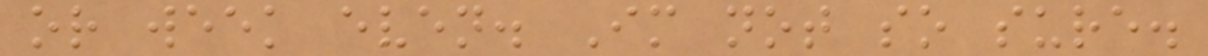or week even. Im not so sure.
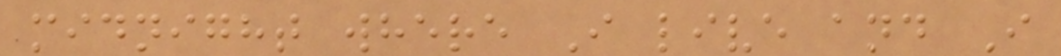midnight where I live and I
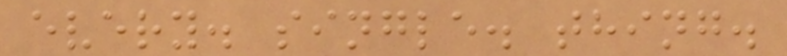every. single. thing.
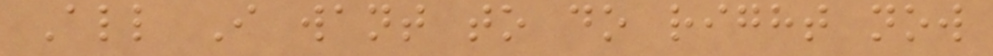All I want to do right now
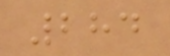284
